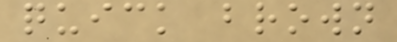quick brown
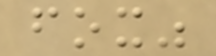fox"
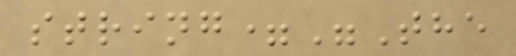string="The
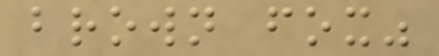brown fox"
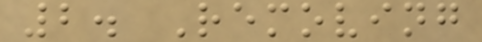2. Removing
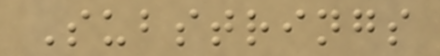Substrings
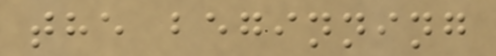the beginning
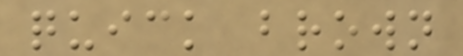quick brown
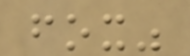fox"
